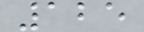125
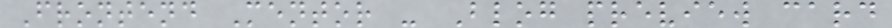Frontend Mentor - Blog preview card
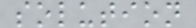solution
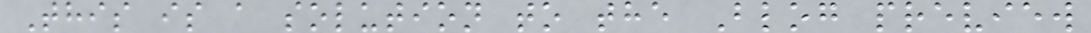This is a solution to the Blog preview
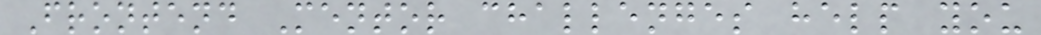Frontend Mentor challenges help you
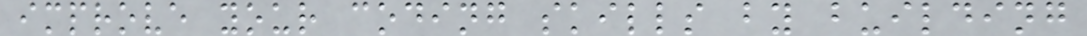improve your coding skills by building
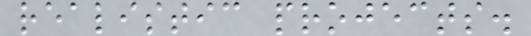realistic projects.
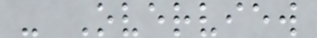- Overview
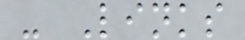- Links
